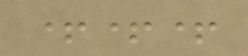+++
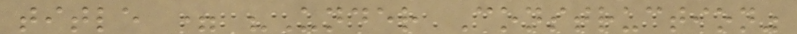title = "Under Construction"
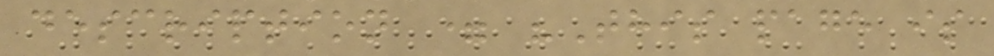description = "This page is
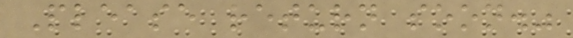Please return soon."
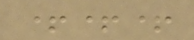+++
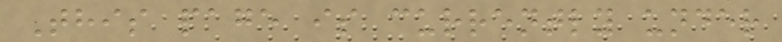This page is currently under
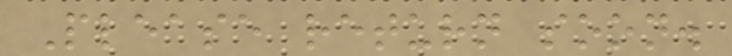Please return soon.
